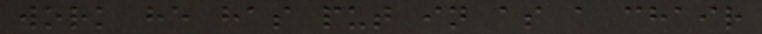work he has put in as a chair
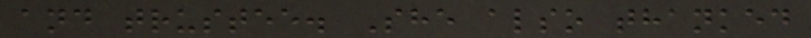and trustee. She also thanked
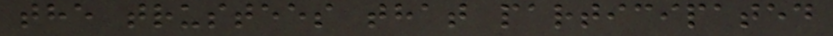the trustees that participated
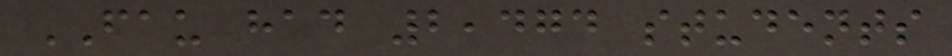FAU had 2,474 students
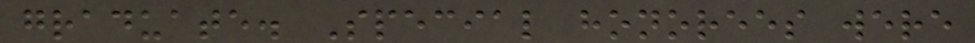graduate. Special honorees were
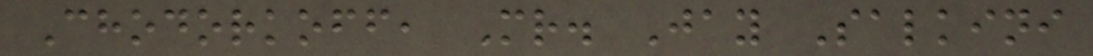Chodorkoff, Mr. Jay Salkini
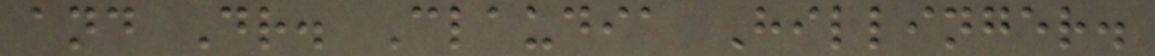and Dr. Claudia Hillinger.
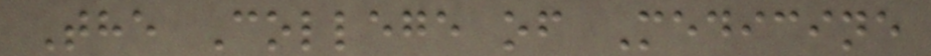The College of Medicine
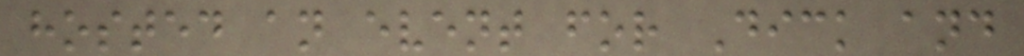hosted an event for Dick and
